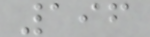196
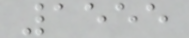1555
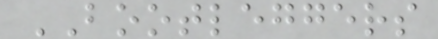BOOTLEGGERS
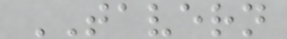TAVERN
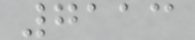7113
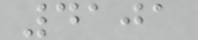4101
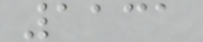1131
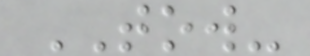TOW-
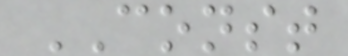CONST
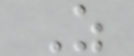Z
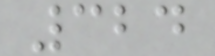324
